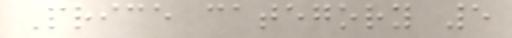Price category 5
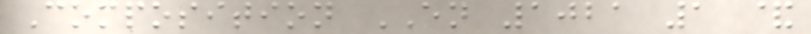Composition EN 1021 1 &
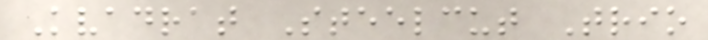Kvadrat Steelcut Trio
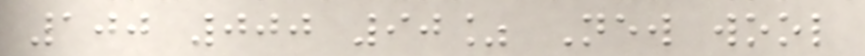100 000 90% New wool
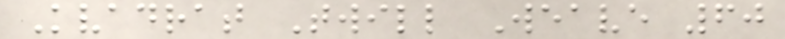Kvadrat Twill Weave 60
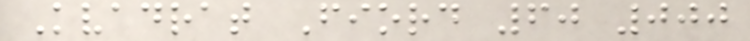Kvadrat Fiord 60 000
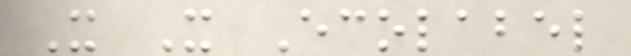X X Ecolabel
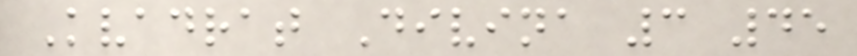Kvadrat Divina 3 45
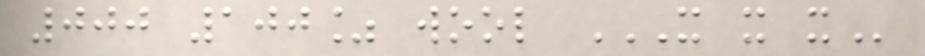000 100% wool X X X
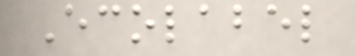Ecolabel
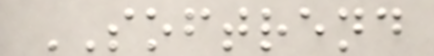SOFTREND
